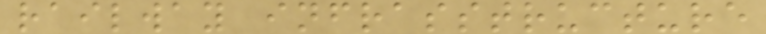railway infrasstructure
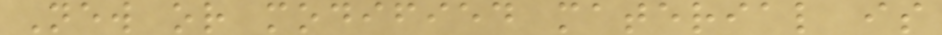New or modified material is
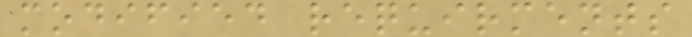modified requirments
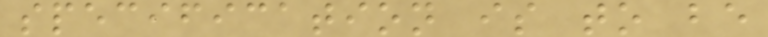specification is to be
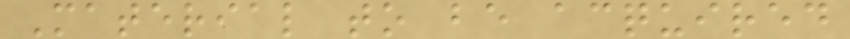Material to be acquired
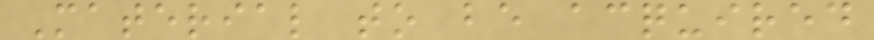Material to be acquired
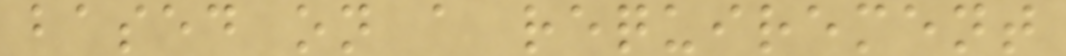based on a requirement
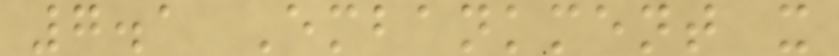7.1 Embankment x
